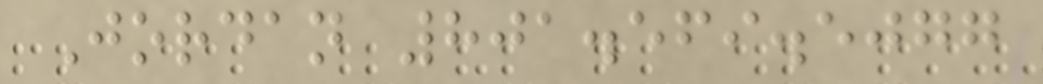Jordan 801.569.5077
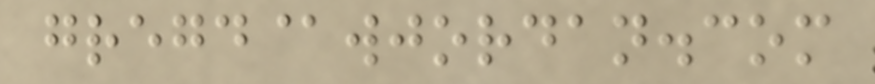gregd@wjordan.com
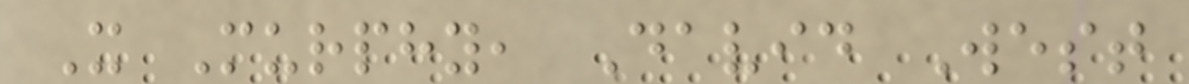X Murphy, David West
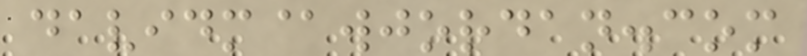davidm@wjordan.com
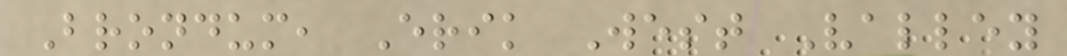Brondum, Erik West Valley
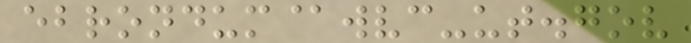ebrondum@wvc-ut.gov
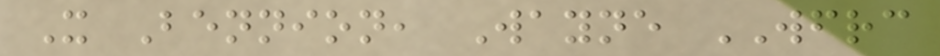X Bennion, Wayne WFRC
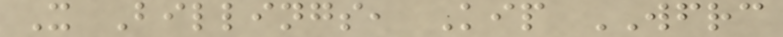X Billings, Kip WFRC
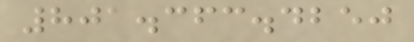801.363.4250
